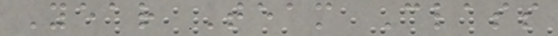Year Team Class
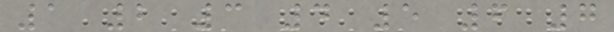1 2 3 4 5 6 7
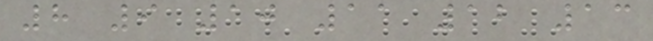8 9 10 11 12 13
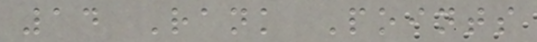14 Rank Points
